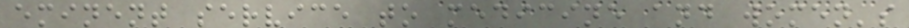eminent service to medicine and women's
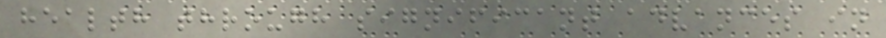health through significant advances in
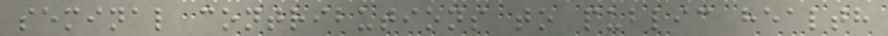seminal contributions to public health
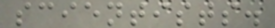scientists.
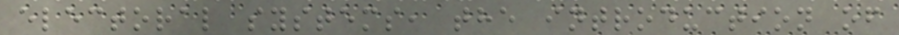electoral systems, the introduction of
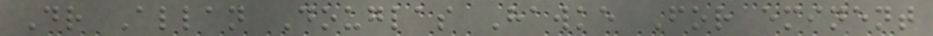Dr Allan Douglas Hawke For eminent
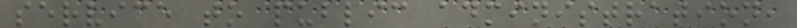service to public administration,
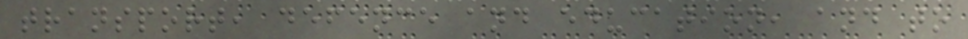transport, defence and education, and to
